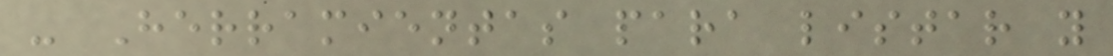- Herramientas para listar y
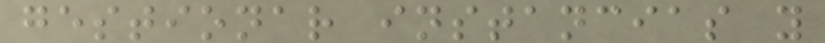gestionar instancias y
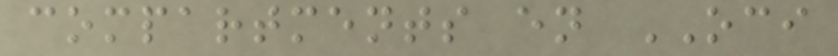compartments en OCI
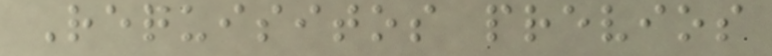Requisitos previos
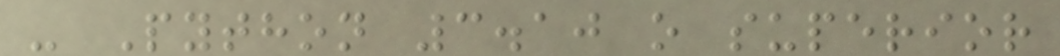- Python 3.10 o superior
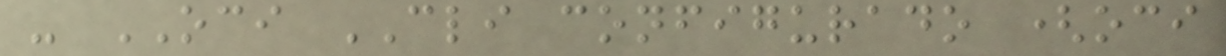- OCI CLI configurado (oci
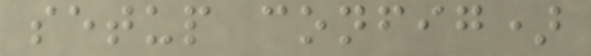setup config)
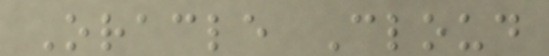Oracle Cloud
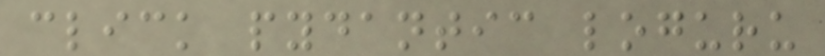click pydantic loguru
